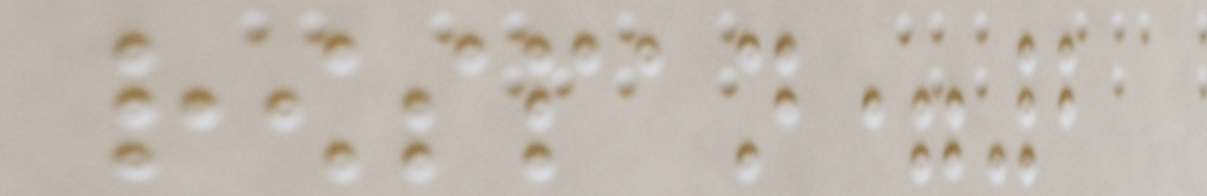rowspan=2
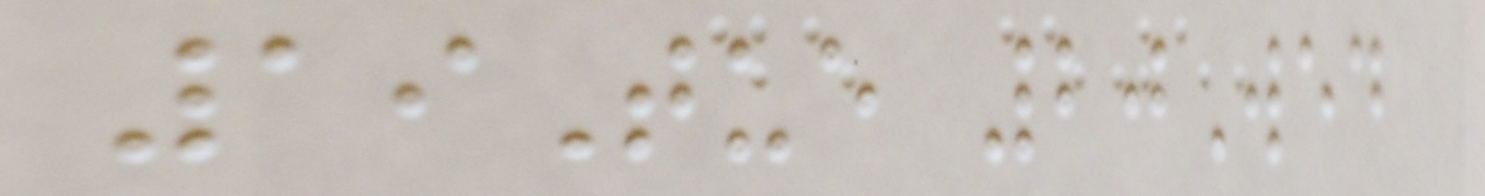19Tue 20Wed
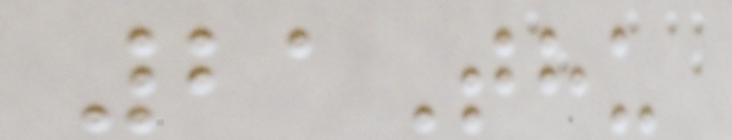21Thu
